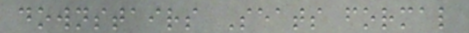downstairs Seats formal
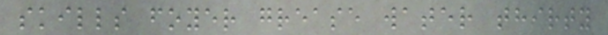skills foyer grease water thirty
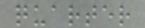quarter
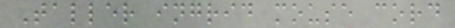Taller ingrid mouse cord
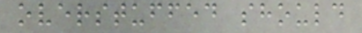overstuffed should
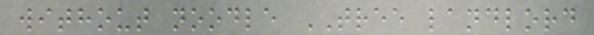without noodle TREE landlord
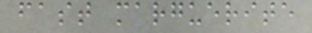fast marguerite
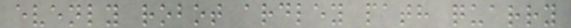evenly robot ardley path quarry
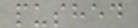pushed
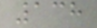138
